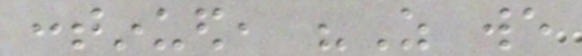continued, "As we
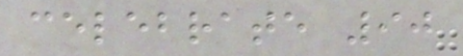celebrate 90
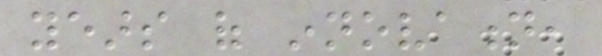years of innovation,
